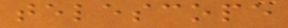telescope
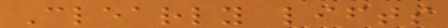Clearly lifts
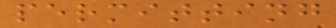permitting
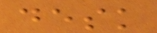desk
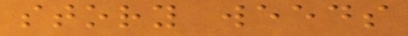story weeds
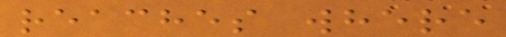reaches where
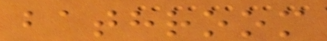bathroom
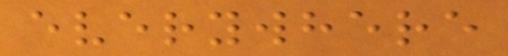everywhere
